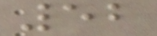52
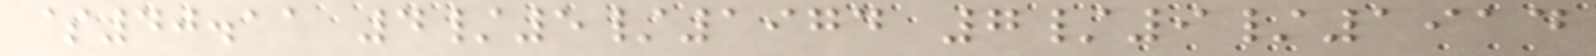$40.11 4/5/1974 7/9/1914
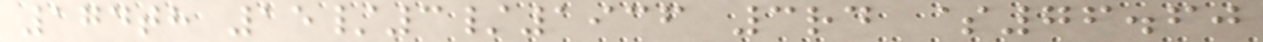174th 15/3/1936 3rd $76.60
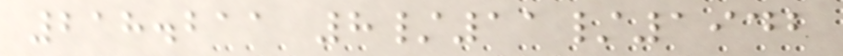218.211 8/11/1942
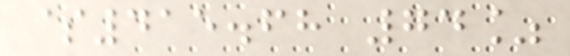$415.68 74%
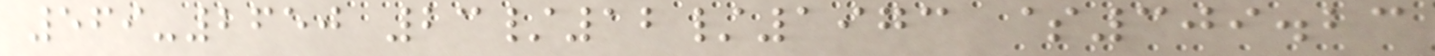569-2650 23/12/1973 $309.23
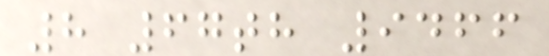8 67th 9466
